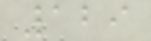129
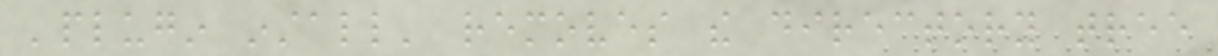'plugin install' removes the directory tree
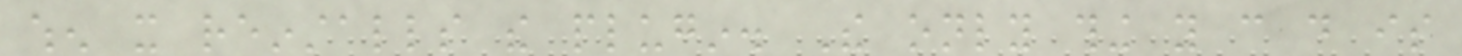when it reinstalls the plugin. The only thing you can do is
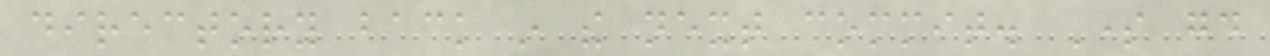directory back in the next commit. Some good
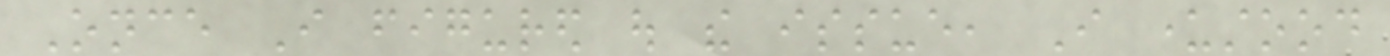Once I figured out the issue, I understood
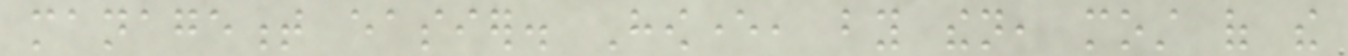management easier. However, by then, most of the
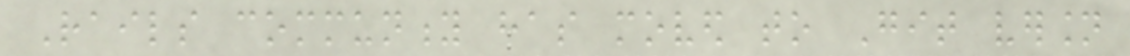Rails community has moved to Git version
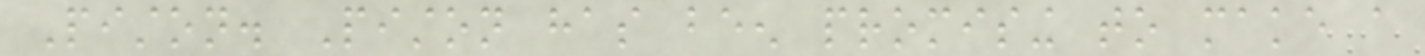Piston. Piston has been promising to make a
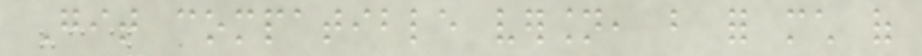Git compatible version, but for much of
